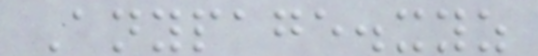Anypage.xyz
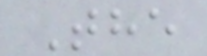The
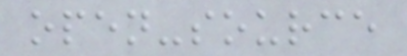open-source
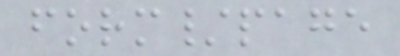form/page
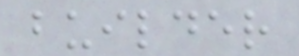builder
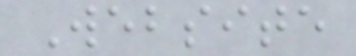Website
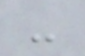-
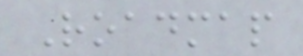Roadmap
